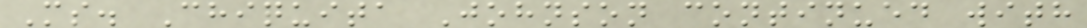Ms. Chiquita Johnson continued with
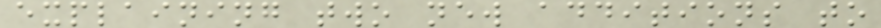explaining two new additions to
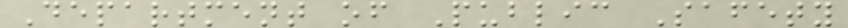Department of Public Safety
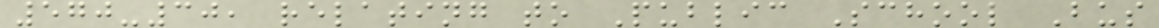570-30, relating to Public School Bus
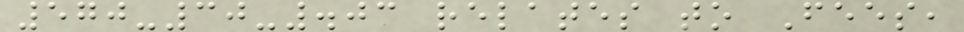570-30-.03 relates to Fees,
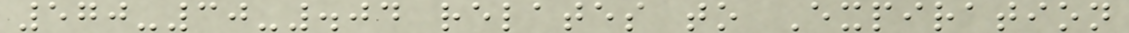570-30-.04 relates to Expiration
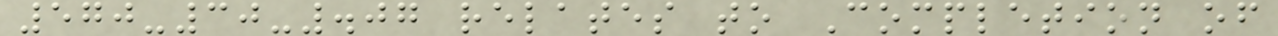570-30-.07 relates to Completion of
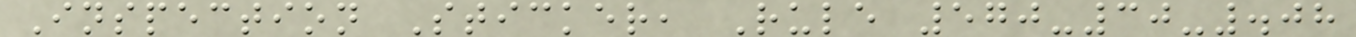Inspection Sticker, Rule 570-30-.08
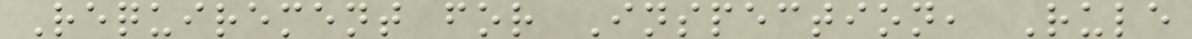Requirement for Inspection, Rule
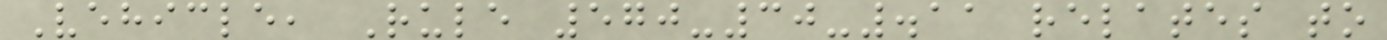Vehicle, Rule 570-30-.11 relates to
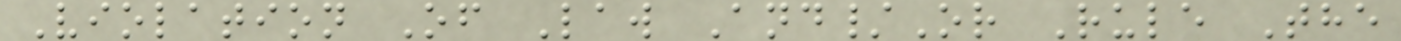Violation Of Law And/Or Rule The
